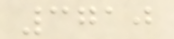3710
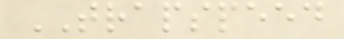TRAPSPEED
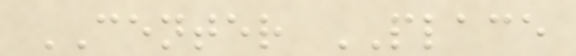CENTER PLACE
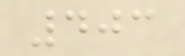403
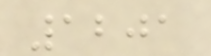1201
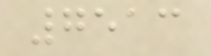7513
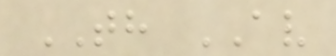TH AV
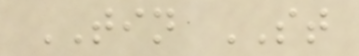TIN ST
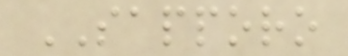SAPPORO
